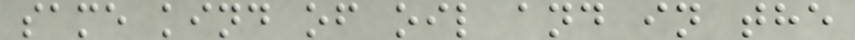same kind of oil and in the
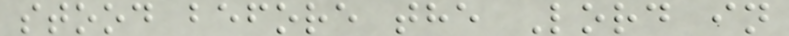stood before the Lord in
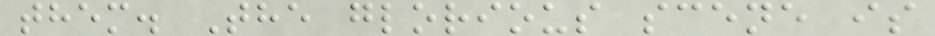them. The glorious scene is
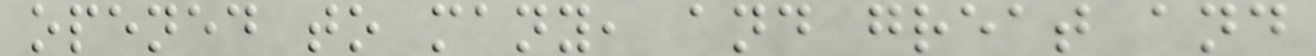opened to many, and great and
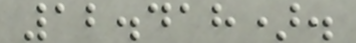12.418).
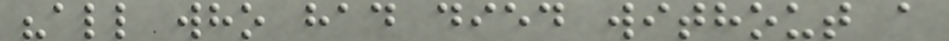"all who had died without a
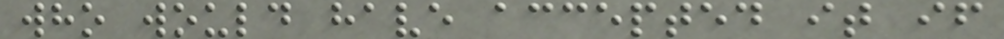who would have accepted it if
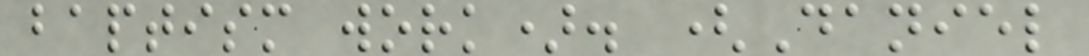baptism work). (Daniel
